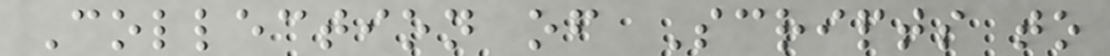Collection of Scripts to
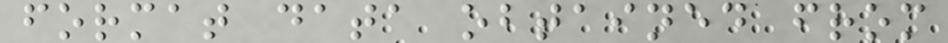format data obtained from
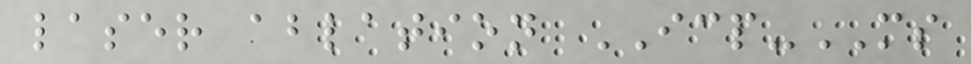laser ablation ICP-MS
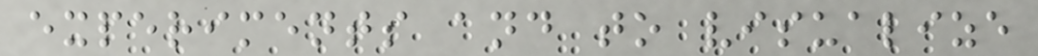experiments and to visualize
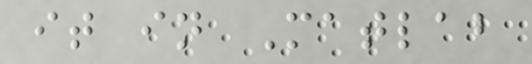it in Matlab
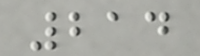214
